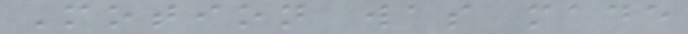Motion was made
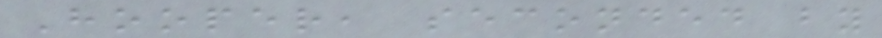Hooper, seconded by
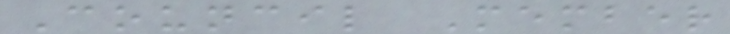Council Member
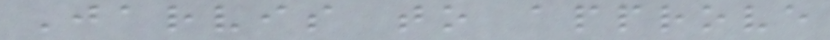Jarvis to approve
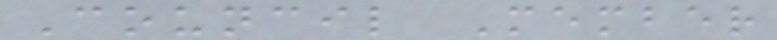Council Member
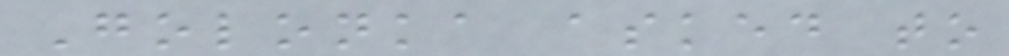Golonka asked to
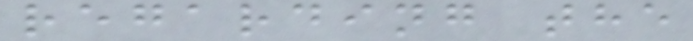regarding the
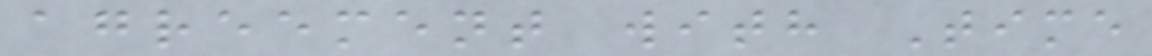agreement with Time
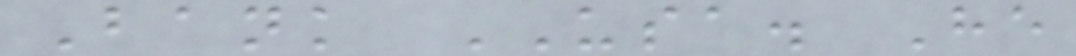Bank USA. He
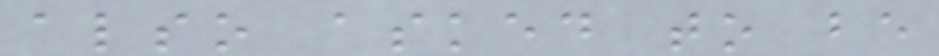also asked to be
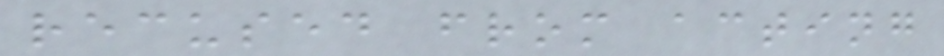recused from acting
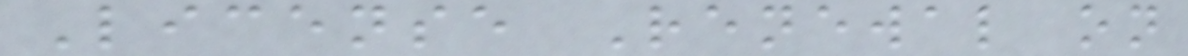License Renewal on
